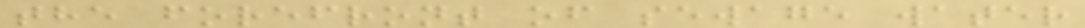the forefront of sewage water
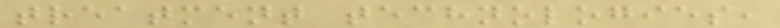treatment technologies,
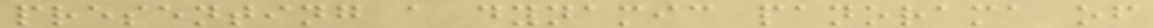presenting a dynamic panorama of
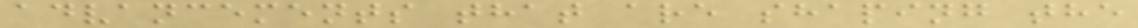advancements that are shaping the
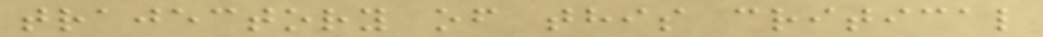trajectory of this critical
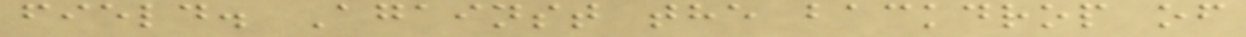field. Against the backdrop of
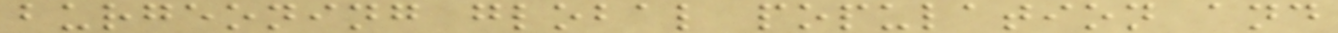burgeoning global population and
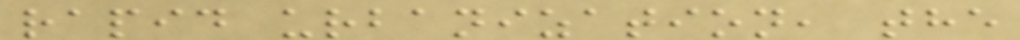rapid urbanization, the
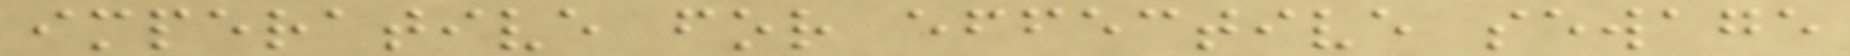imperative for effective sewage
